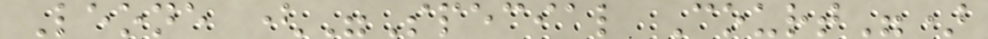Leone ("Special Court")
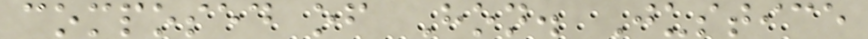composed of Hon. Justice
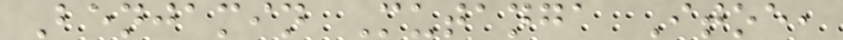Benjamin Mutanga Itoe,
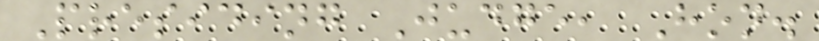Presiding Judge, Hon.
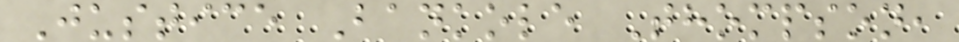Justice Bankole Thompson,
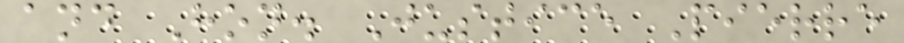and Hon. Justice Pierre
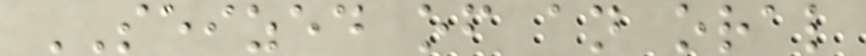SEIZED of an oral
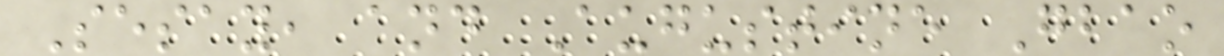Sesay, and Augustine Gbao
